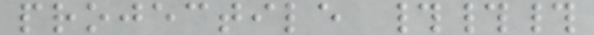projectile ###
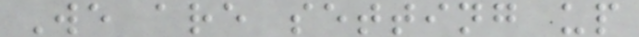We are setting up
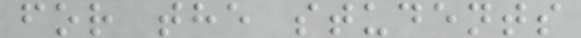for the students
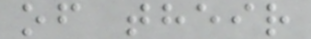of their
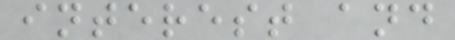interest and
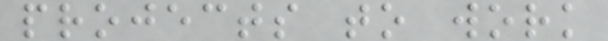projects to work
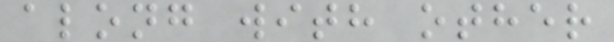along with other
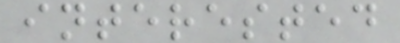interested
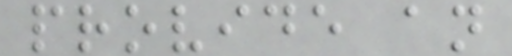provide an
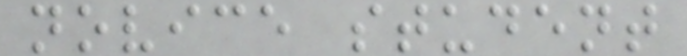novice student
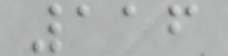116
